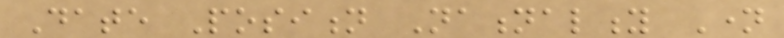Date Position Nationality Name
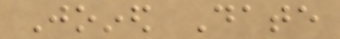Joined Date
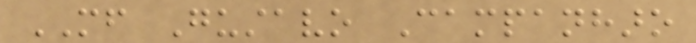MF Gustavo Campanharo
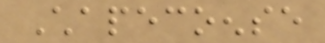Chapecoense
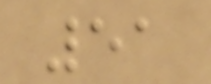51
